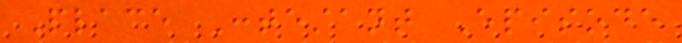Place Contestant Episode
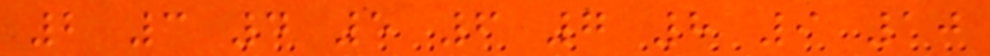2 3 4 5 6 7 8 9 10
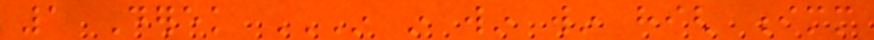1 Derek IN IN WIN WIN HIGH IMM
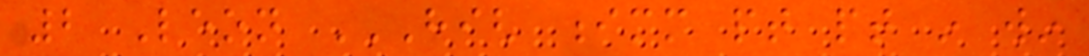2 Leon HIGH IMM PT PT IN WIN
